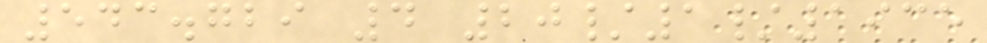543.729 4 20/1/1935
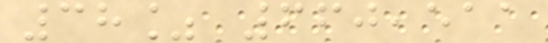38% 660,511
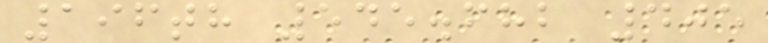196th 545.682 405
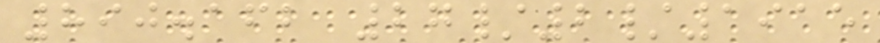890.162 27/2/1915
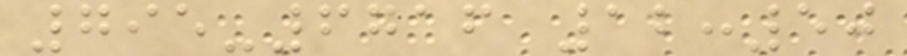795-6716 12:50
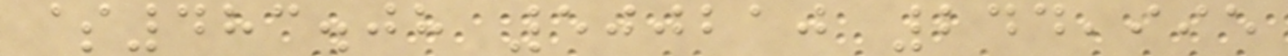$483.08 500210 244,995
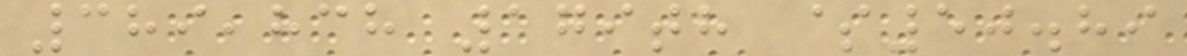389,838 179th $50.89
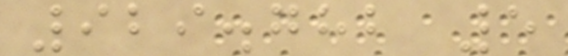929.782 5
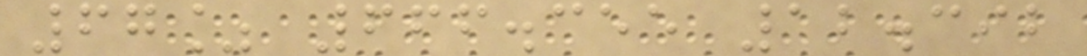67% 666.355 12.392
